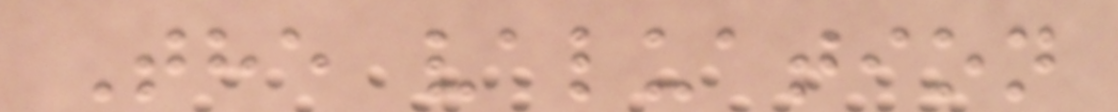The valuation
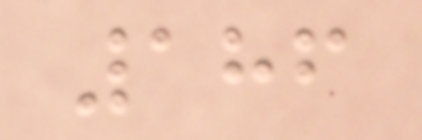186
